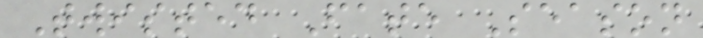Twisted Fate Season
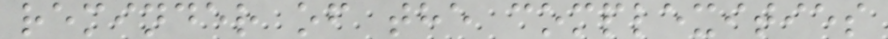reminder of the complexities
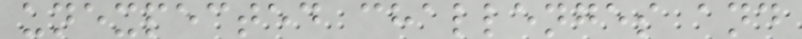unexpected challenges and
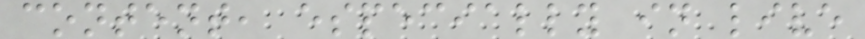content, especially in live
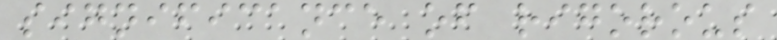significance of rigorous
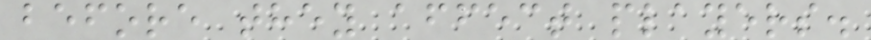before they affect players.
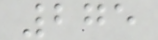275
